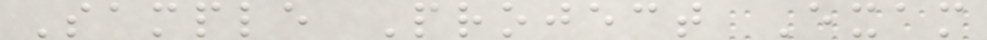Sample Project Exam
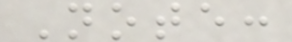Note:
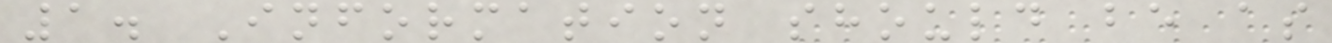1. Information should be as
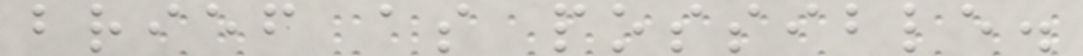brief as possible.
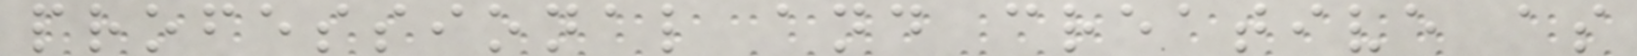professional and creative as
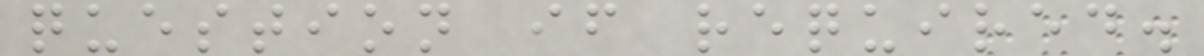question if required.
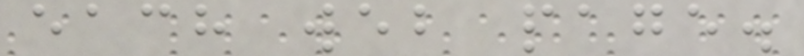each web page.
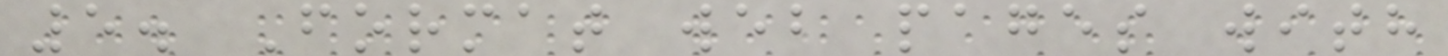5. Format web pages with
